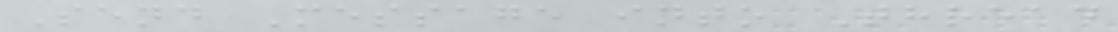Send Message into Thread
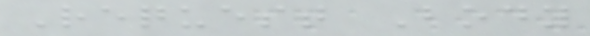Request Body
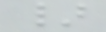}
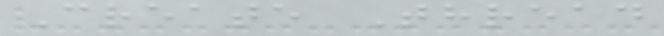Create Thread
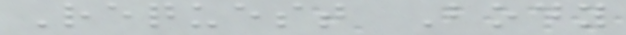Request Body
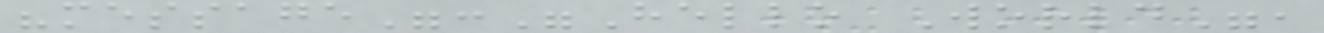"message":"Hello World",
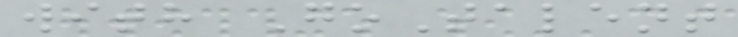with GoTalent
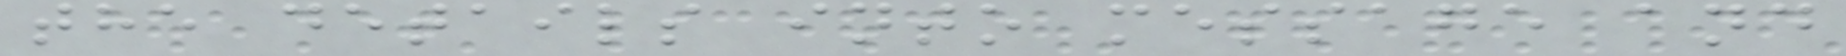the details into message and
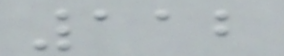112
